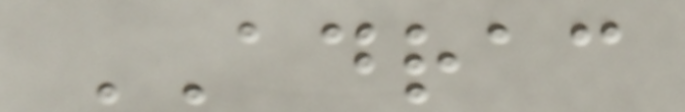ADRAC
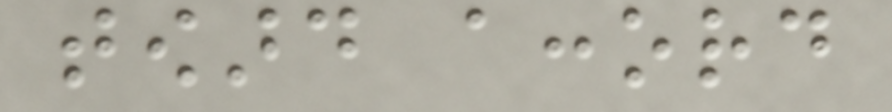toward accord
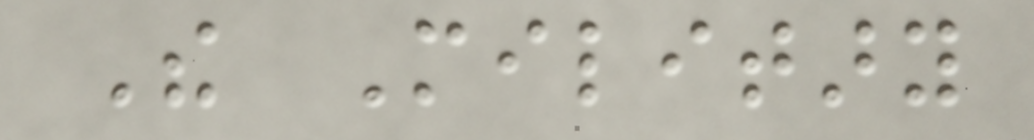The Military
